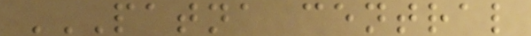PATNA CENTRAL
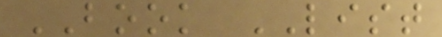BOOK LIST
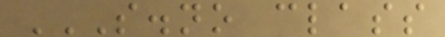S.NO CLASS
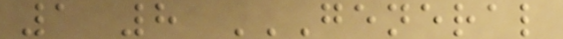1 8 GENERAL
